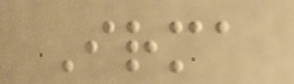Irma
